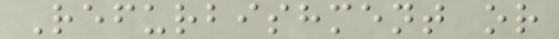Refurbishment or
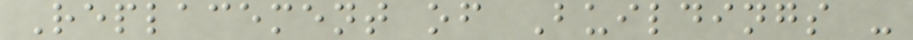Replacement of Buildings -
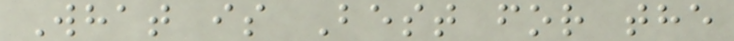What is Best for the
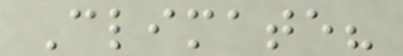Climate?
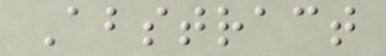Abstract
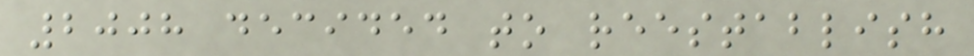2008 decided to reestablish
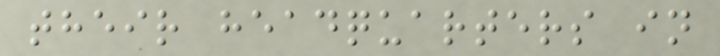their headquarters in
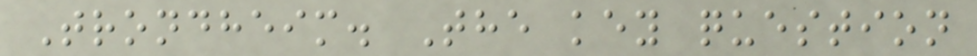Trondheim. The key question
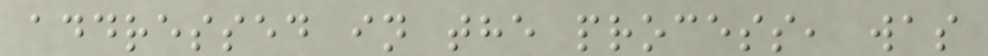addressed in the process, was
